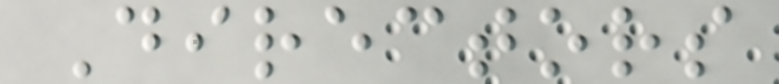Directors
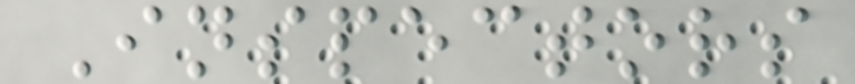Inspectors
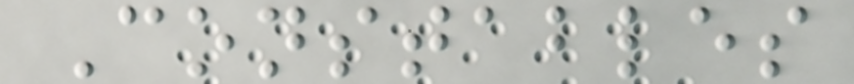Constables
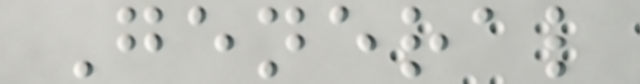General
